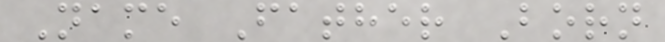Name Father Born
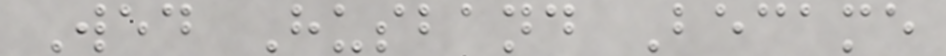Wed Husband Became
